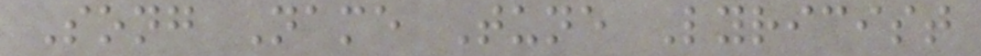Song Name Tune Lyricist
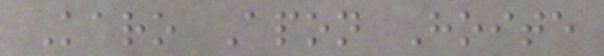Karo Apon Hoite
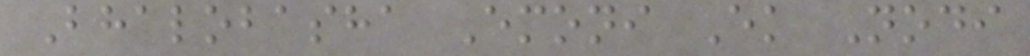Bhalobasha Emoni Ek Nodi
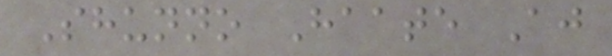Shunno Haate Aj
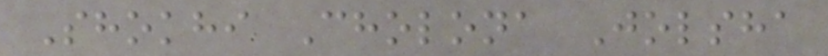Shokhi Cholona Jolsha
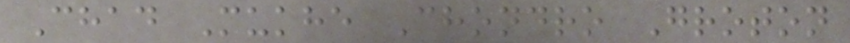Chad Mukhe Chondro Groton
